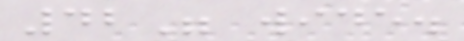42" wide.
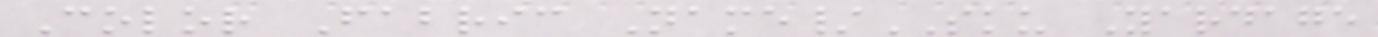Color Fabric Name/SKU Yardage
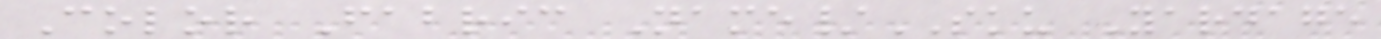Color Fabric Name/SKU Yardage
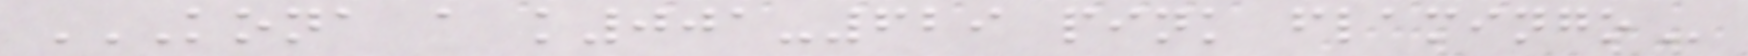KONA A K001-629 PINK FLAMINGO
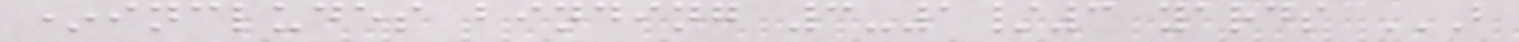*includes binding 3-1/3 yards B
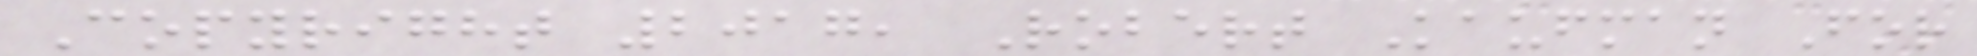Copyright 2017, Robert Kaufman For
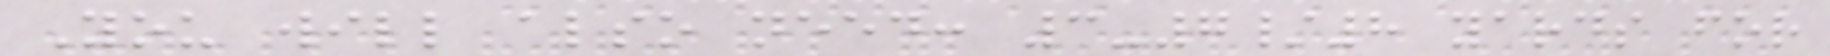You will also need: 3-7/8 yards for
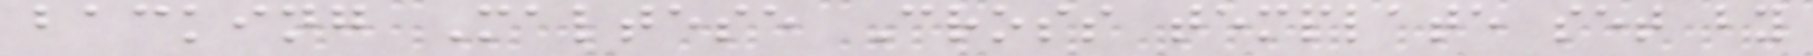backing Maltese Cross template set by
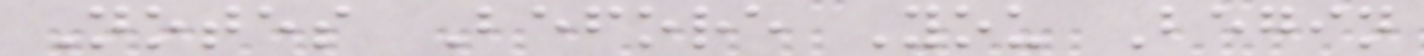Notes Before You Begin
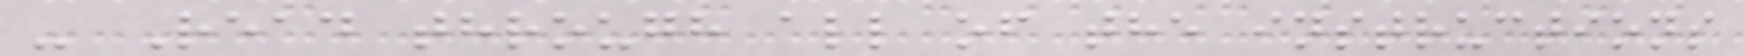- Read through all of the instructions
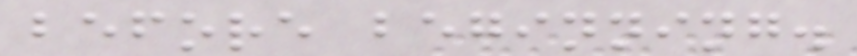before beginning.
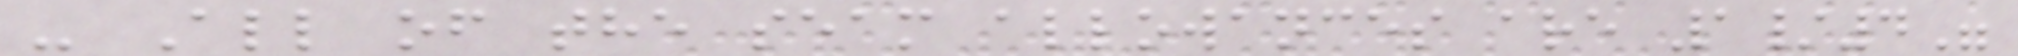- All of the seam allowances are 1/4"
